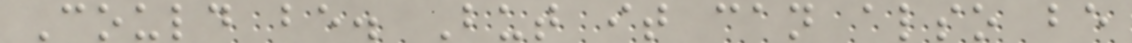Could be. But it can also be
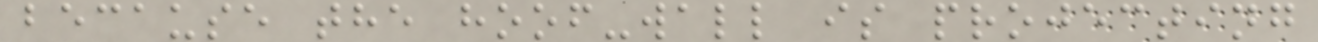because the hoof-wall is projecting
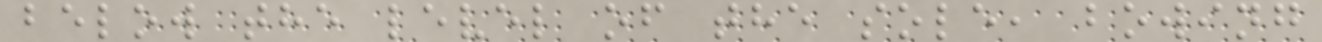below the level of the sole, bowing
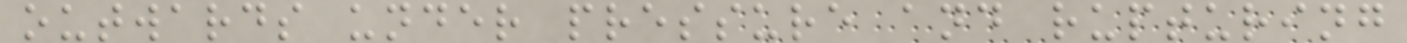outwards under pressure and rupturing
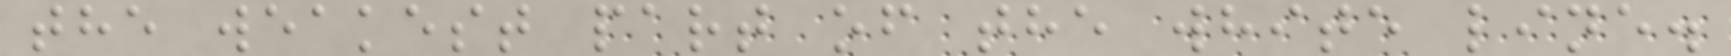the weakest part of the white line.
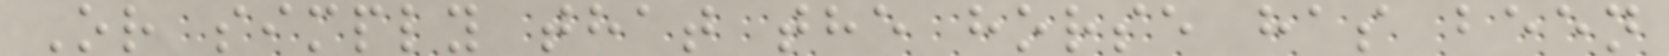Or simply that the horse has been
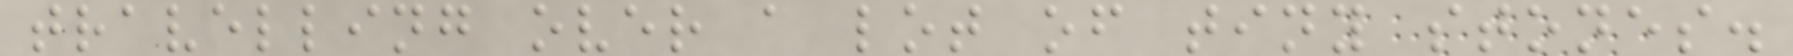travelling over a lot of tiny stones.
